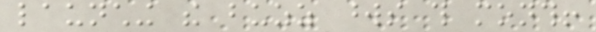launching the buzz words this month!
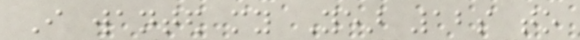I wanted my Year 12s to
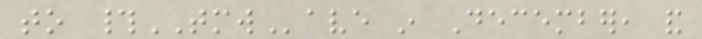to #TMWave in December, and
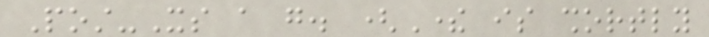Post-Its a go. (There is shortly
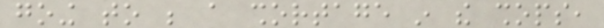going to be a shortage in the shops,
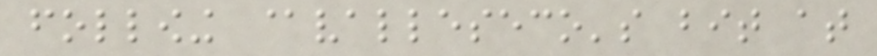following @valleseco's bit at
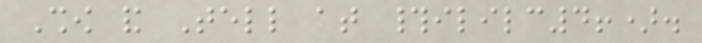Show and Tell at #ililc4!).
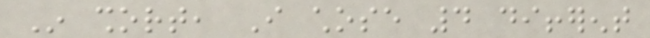In short, I chose 4 different
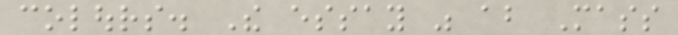colours. The essay was about Mass
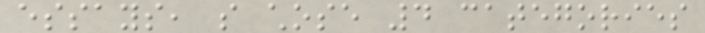essays, so chose 4 categories
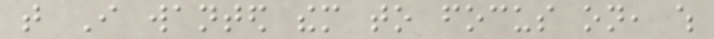that I wanted them to focus on, which
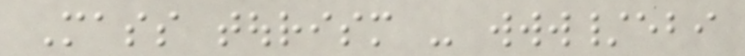Mass tourism - www/ebi
